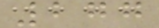277
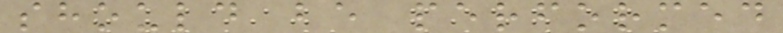should be performed
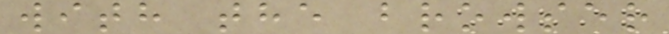with the browser
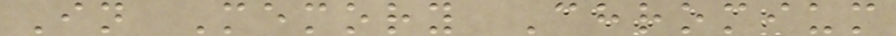In Memory Chromium
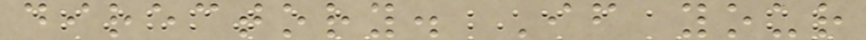directory. If your
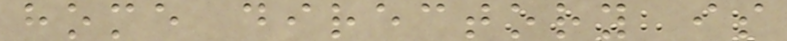home directory is
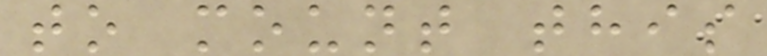to mount this
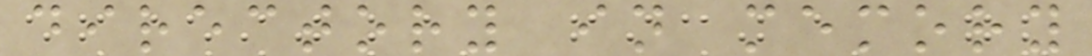directory in memory
